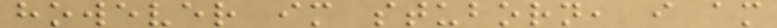however im stuborn, i am
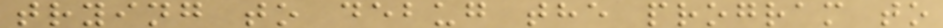trying to debug the program to
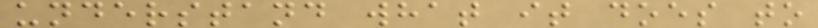understand what it does to
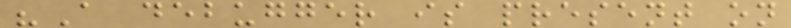"A debugger is present on
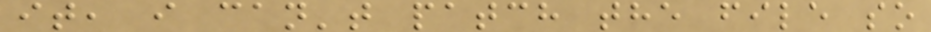it, i can't patch the file so
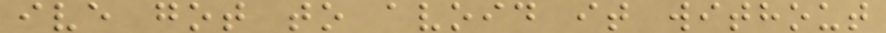ive got to avoid it without
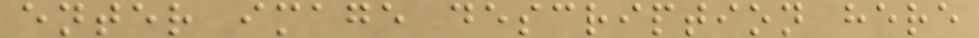enter image description here
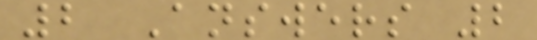2 Answers 2
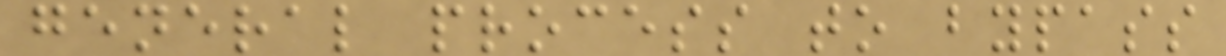general process to bypass
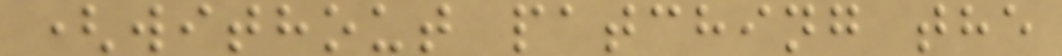(without patching the
